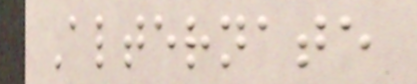Alternate
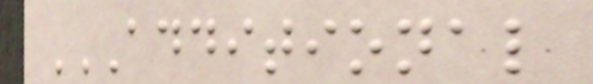ADDITIONAL
